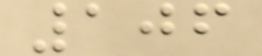106
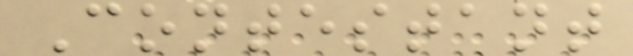Contestant
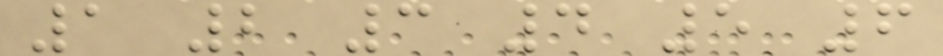1 2 3 4 5 6
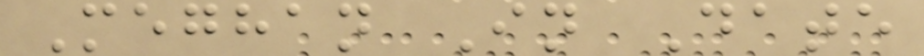Meghan In Date
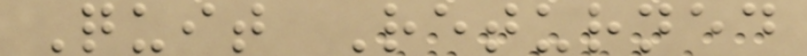Quit Returned
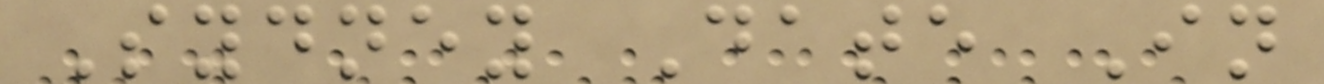Sydney Date In
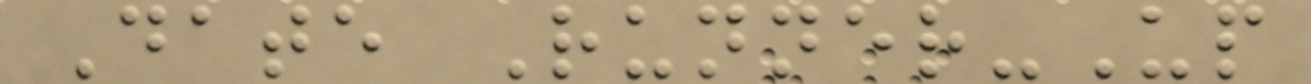Date Runner-Up
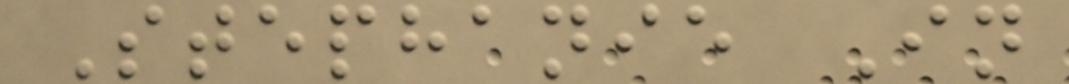Stephanie In
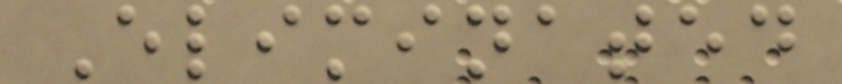Eliminated
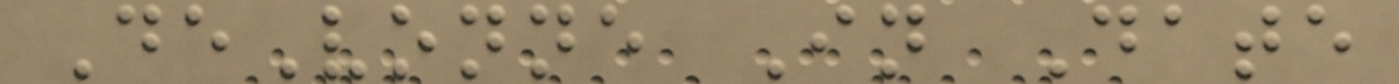DeVonne In Date
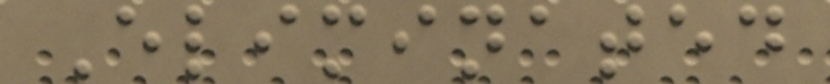Eliminated
